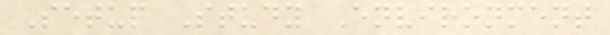Setup Study Environment
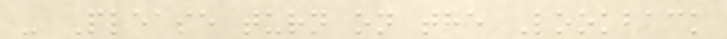- Please turn on the Lookback
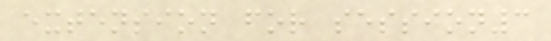extension for session3
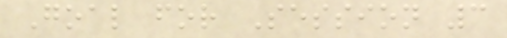Goal for Session 3
